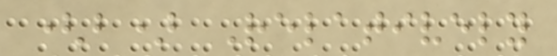(b) Relatively
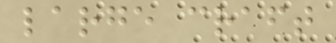large craft
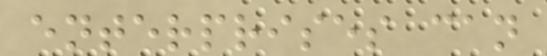enterprises can
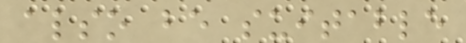also be suitable
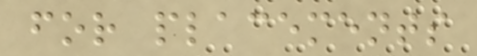for placements
